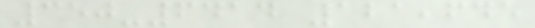350-6414 121,645
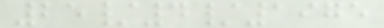25/4/1975
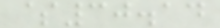$30.14
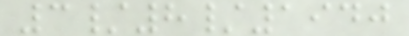3/8/1940
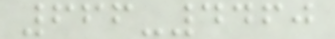666-4460
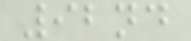92nd
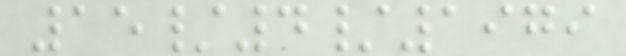15/4/1979
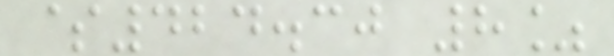$424.30 8%
